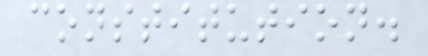constitution.
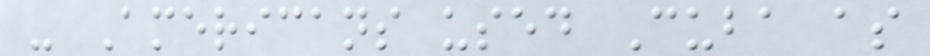- Americans used Cuba as
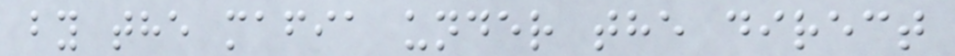by the mafia under the direct
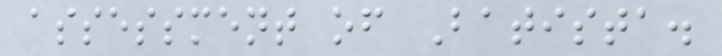assessment of Batista.
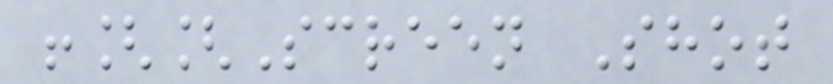![[Screen Shot
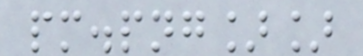pm.png]]
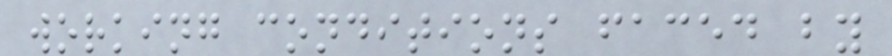working conditions faced by
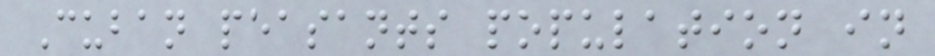Cuban peasants population in
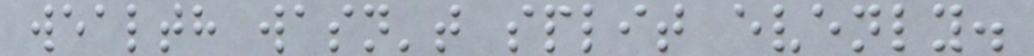wealth wasn't split evenly.
